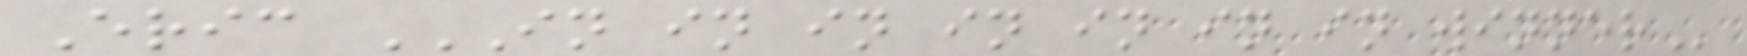Eric IN IN IN IN IN IN IN WINNER
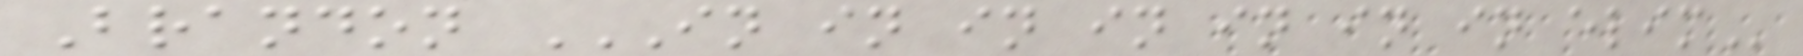Brandon IN IN IN IN IN IN IN ELIM
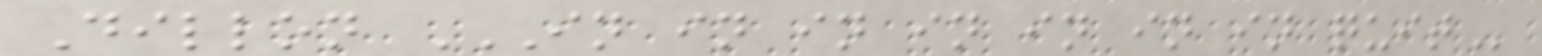Dillon IN IN IN IN IN IN IN QUIT
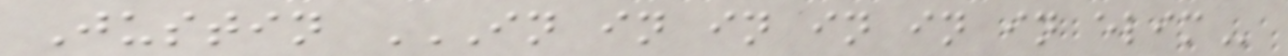Justin IN IN IN IN IN IN ELIM
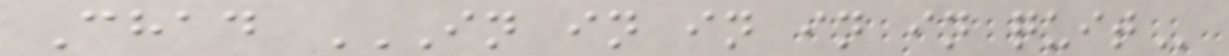Chad IN IN IN IN IN QUIT
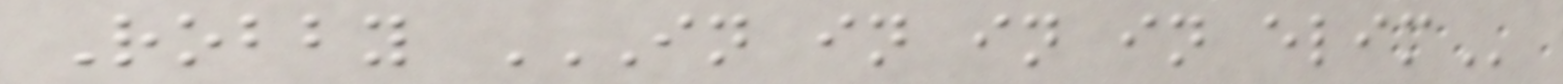Robby IN IN IN IN ELIM
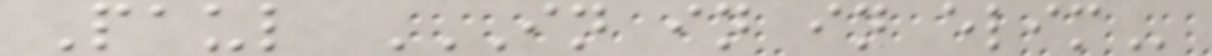Paul IN IN IN ELIM
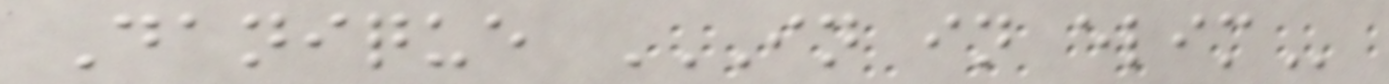Danique IN IN ELIM
